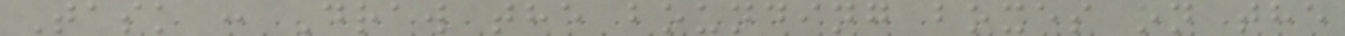Task : Draw the bounding boxes on the
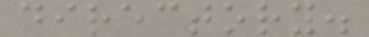directory.
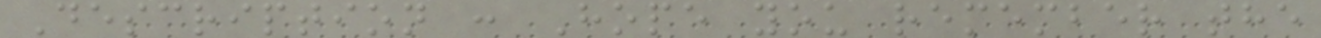Description : Hope you remember the
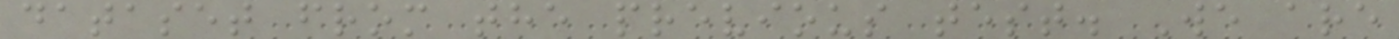dataset from the previous test. We are
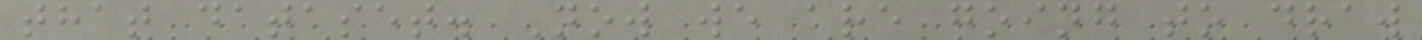that dataset. Now we are going to draw
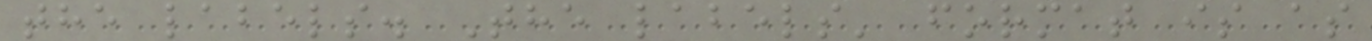the labels. The labels' format is as
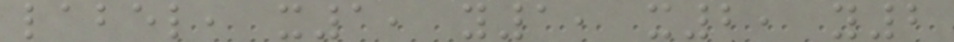label, x1, y1, x2, y2
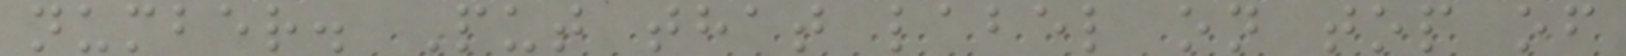number. Put that label on top of
